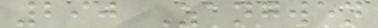290 Zangwen
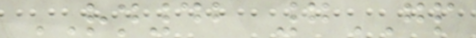RN42 7GP
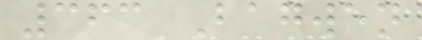363 Bagwen
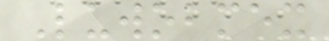Luwobmex
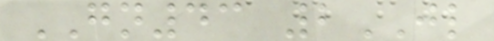GN43 2JL
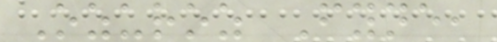Ozuroz Fyne,
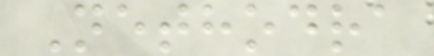Nethodra
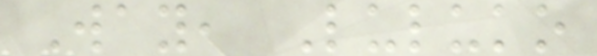Way, Luluko
